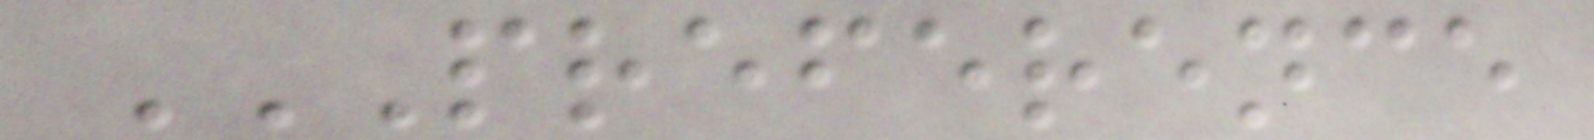PREFERENCE
